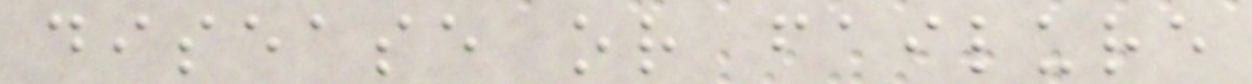disease or failure
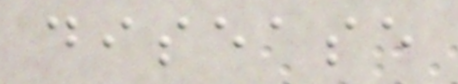disease
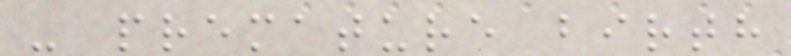- premature birth
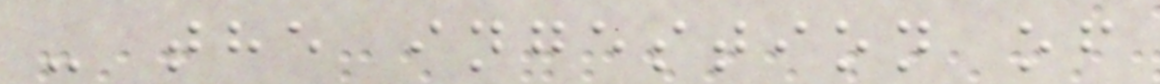- the ingestion of
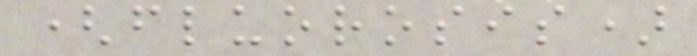(fluorosis)
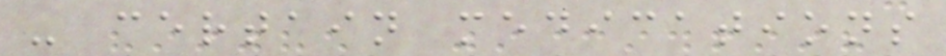- certain medications
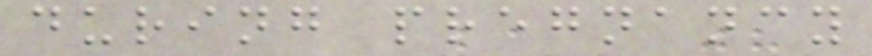during pregnancy
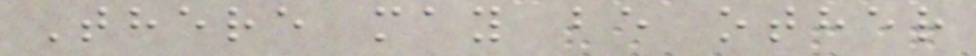There may be other
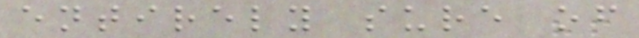entirely sure of
